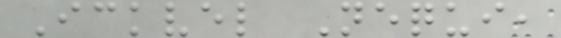Ickvel Nequi,
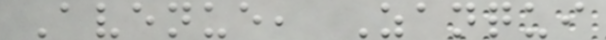Avenue, Zanqui
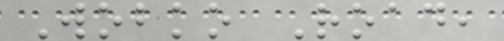Wobko Road,
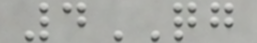4QG
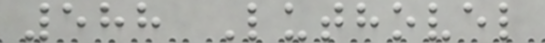588 Luthovel
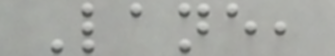Lane,
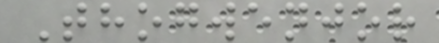Thogwenjor
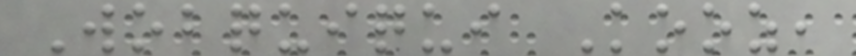Wobquiqui Kooz,
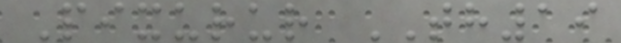Pixurur TH19
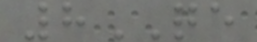8QE
